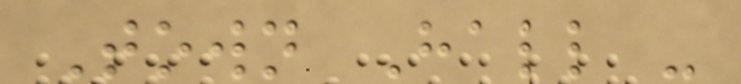Town Hall -
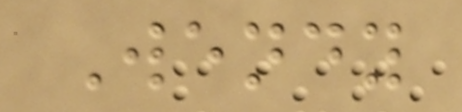Wendy
